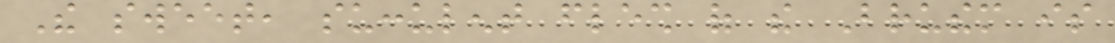The sweet, succulent flesh of the Bruthem is
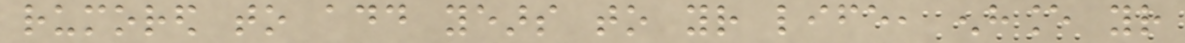rumored to add years to your life, enhance your
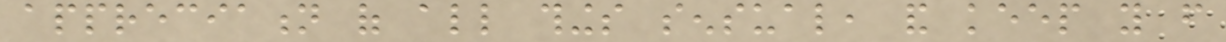appreciation of all things sensual, and keep you from
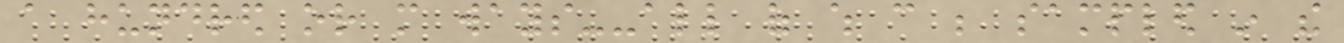a hundred or more ways--all of which can be sampled in the
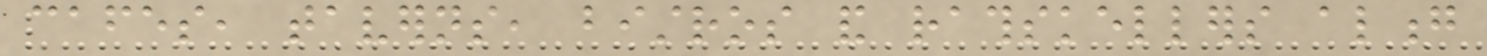cafes, taverns, bistros and rathskellers along
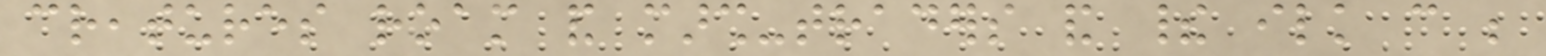creatures roam and marsh-traders and their ilk can be
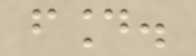found.
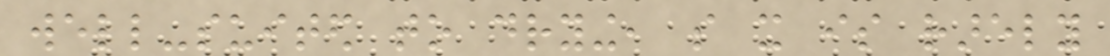well-suited to drying, so it is rarely
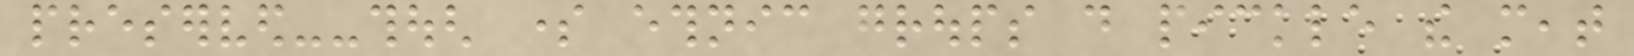preserved--though some ethnic groups do pickle the meat
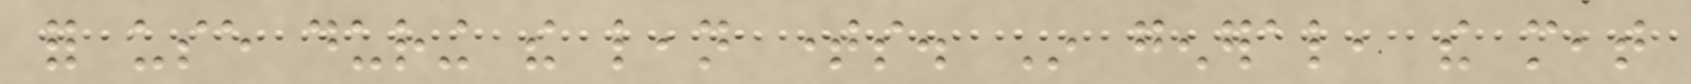for use during the lean times. In general, the meat
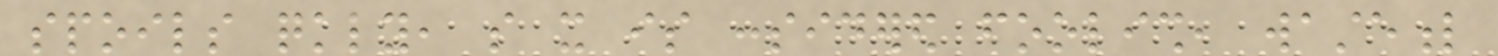spoils quickly, so it is considered foolish, wasteful
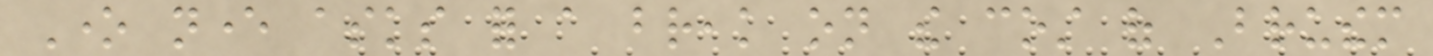One never asks for a break on the cost of Bruthem
